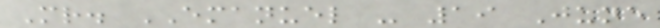Mr. EMANUEL - 19 June
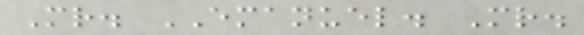Mr. EMANUEL. Mr.
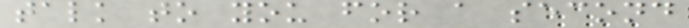talk to you for a second
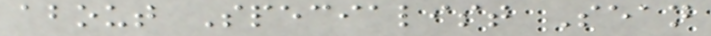about Specialist Sean
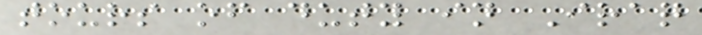tours of duty in Iraq
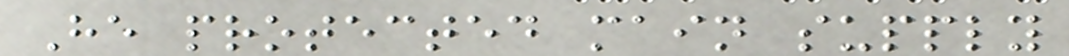He protected main supply
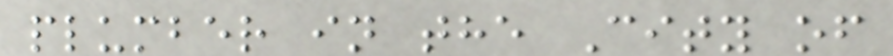plumber in the City of
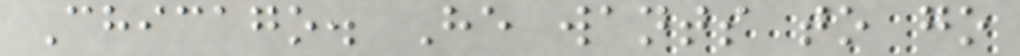Chicago. He wants to go
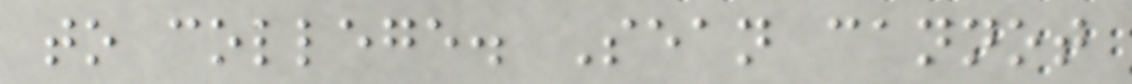to college. Sean cannot
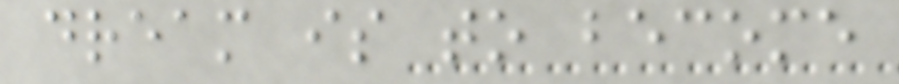dream is to become
